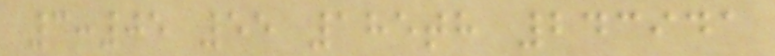3:05 55 185th 243941
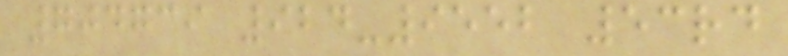704739 924-9552 53rd
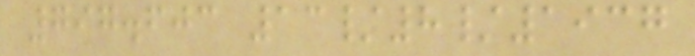797.603 13/8/1937
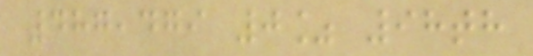487,479 0% 98th
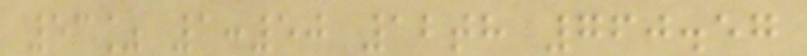53% 1:50 12th 760.57
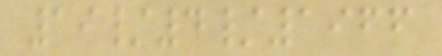19/4/1966
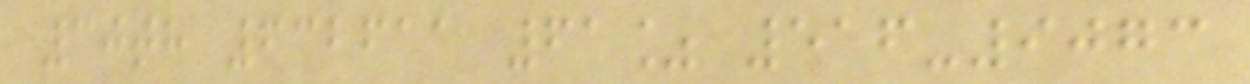30th 632611 61% 516-9073
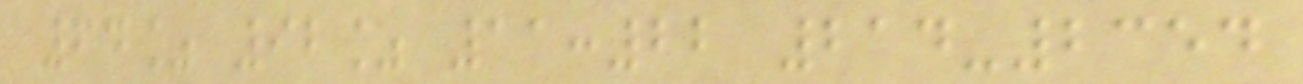64% 92% 11:22 214-2354
